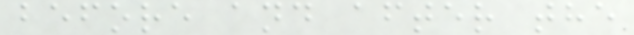before and after the
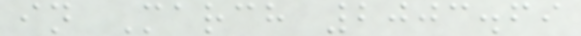in March 2003.69
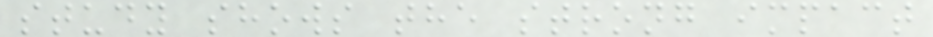study shows the strong impact
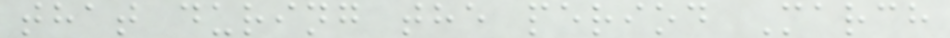that during the period March
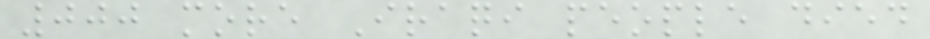000 more Iraqi people died
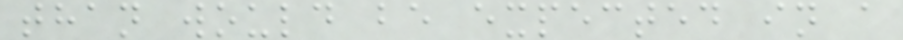than would be expected in a
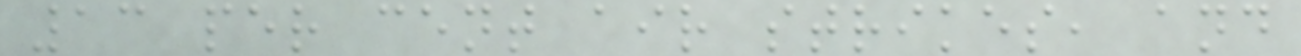13 per cent air strikes, and
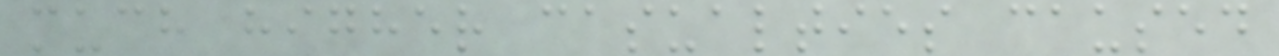much higher casualties caused
